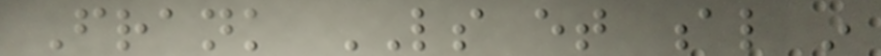Frank LS et al in
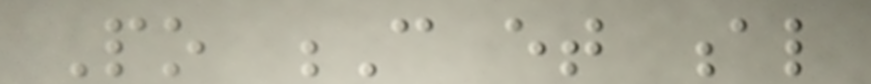Po C et al
